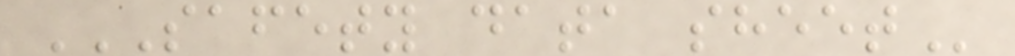SAFETY DATA SHEET
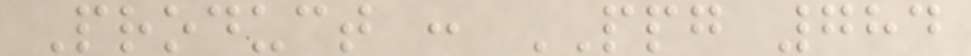Product : PPG 784
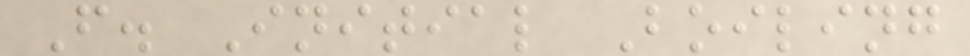F. Initial Boiling
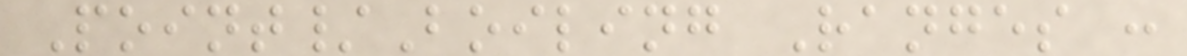Point/Boiling Ranges :
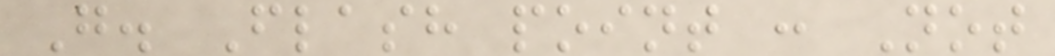G. Flash point : Not
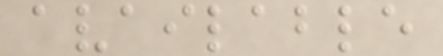available
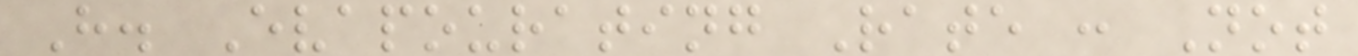H. Evapourating Rate : Not
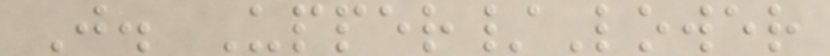J. Upper/Lower
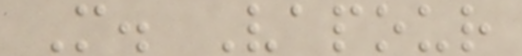M. Vapour
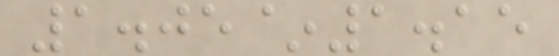1.05~1.15
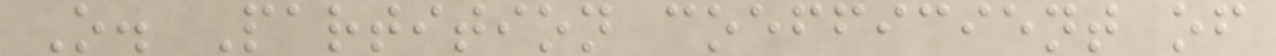O. Partition coefficient of
